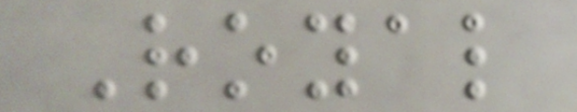Royal
